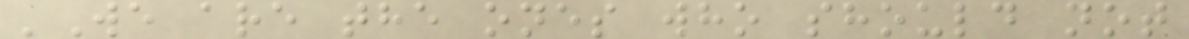'We are the ones who should not
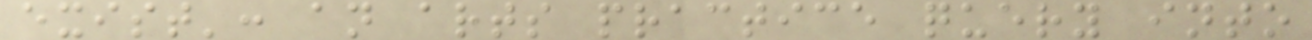exist': an arts practice query into
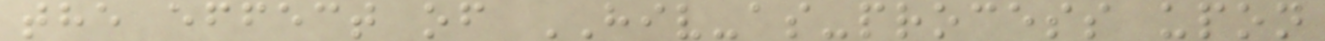the effect of HIV-as-process upon
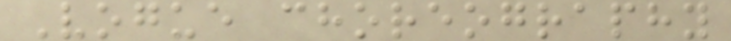Vogue choreography
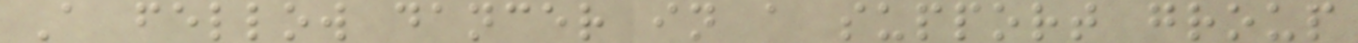A fellow dancer in a support group
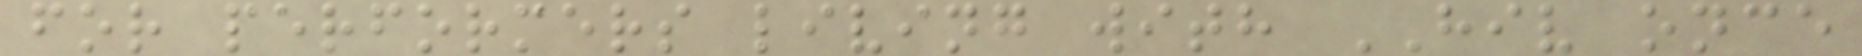for performers living with HIV once
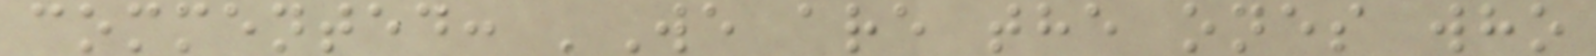commented: 'We are the ones who
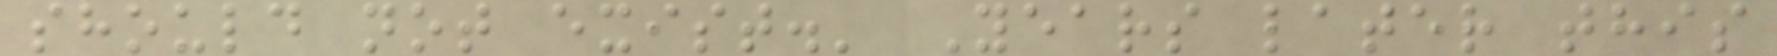should not exist.' Years later this
